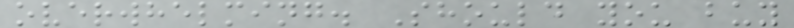overwhelming. Should you buy
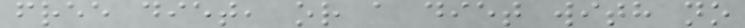free diet, or a diet with no
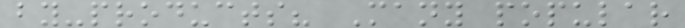by-products? Many popular
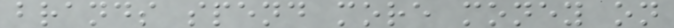brands spend more money on
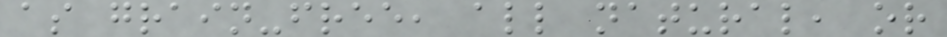as grain-free, all natural, or
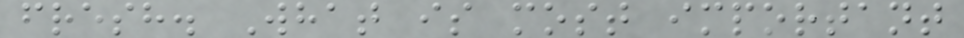fresh. What is most important
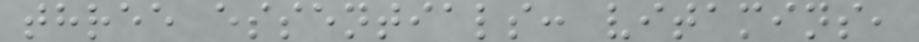three essentials: vitamins,
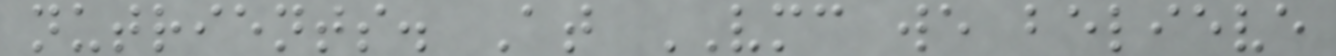nutrients. At VMC we believe
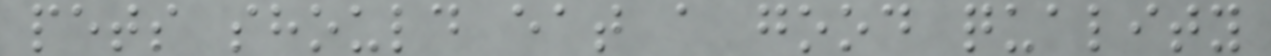pets should eat a good quality
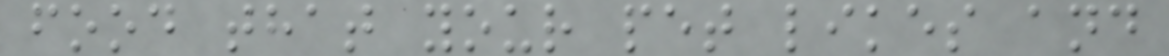food that your pet likes and
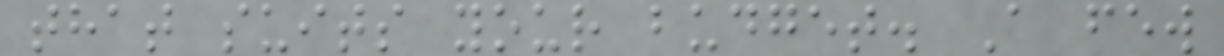that suits your budget. A few
